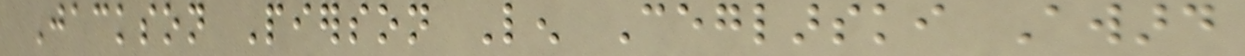Jackson Pierson Len Ceglarski Award
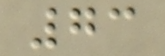73
